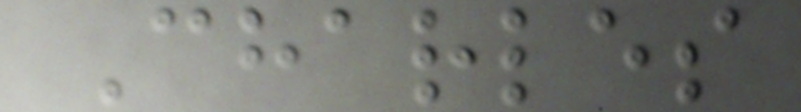Charles
